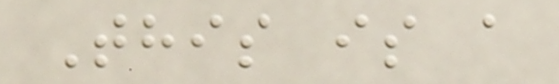This is a
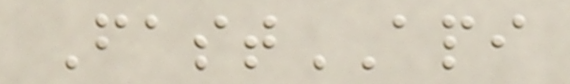FastAPI
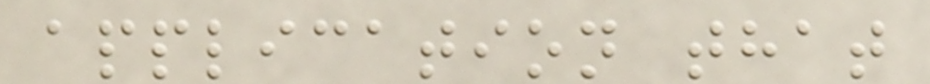application that
